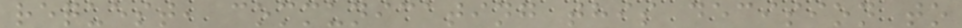request, communicating this decision to
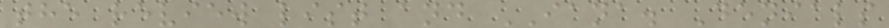the review list and IANA. Denials
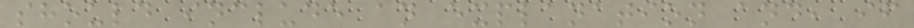should include an explanation and, if
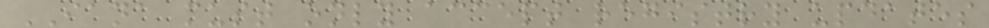IANA must only accept registry updates
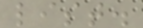list.
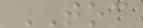TOC
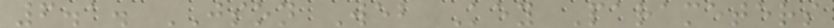6.1. JSON Web Key Parameters
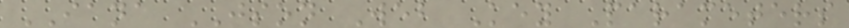IANA JSON Web Key Parameters
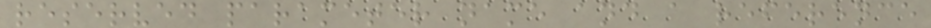reserved parameter name and a reference
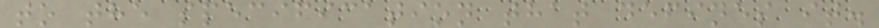to the specification that defines it.
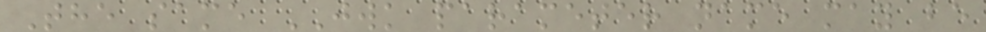The same JWK parameter name may be
